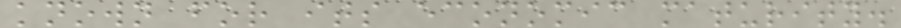known for its economic maturity.
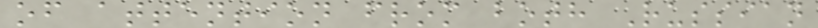of attention from both Russian
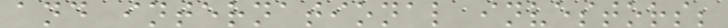and international investors;
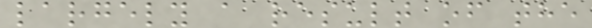largely a result of the
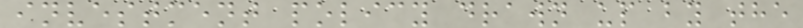investment policy drawn up by the
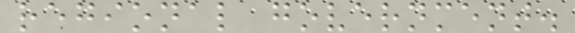regional government.
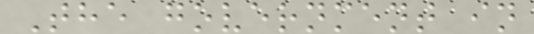The government in
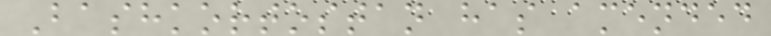Bashkortostan has amended
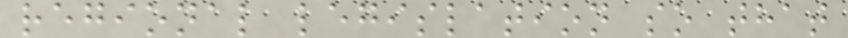regional legislation so that
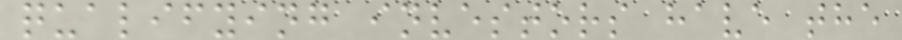qualifying investors have the
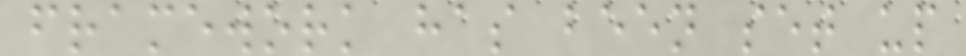framework has been set up
